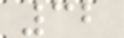32
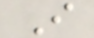I
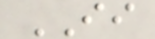II
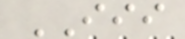III
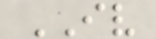IV
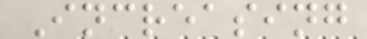Increasing
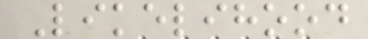Likelihood
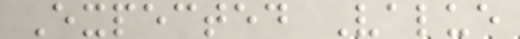Expected Value
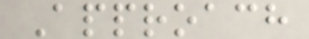Approach
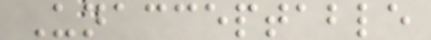Unacceptable
